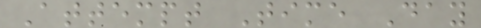Attempt Time Day
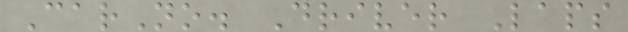CarNo. Driver Laps
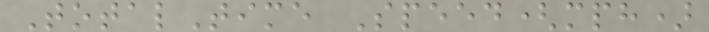TotalTime Speed(mph)
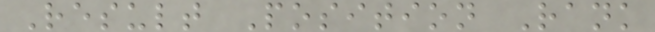Result Position Rank
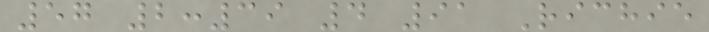57 2:39 4 91 Richie
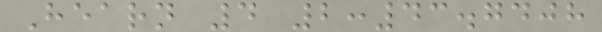Hearn 4 2:43.7408
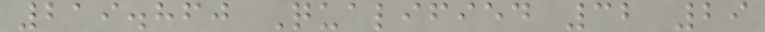219.860 Qualified 32 29
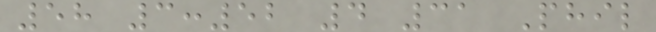58 3:52 4 31 Phil
